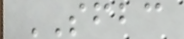SFBC
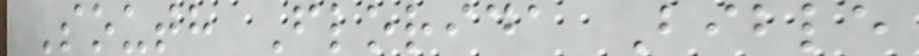South Florida Bible
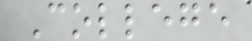College
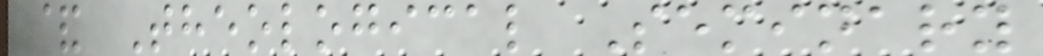& Theological Seminary
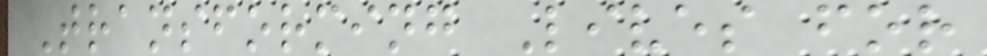Transforming Lives for
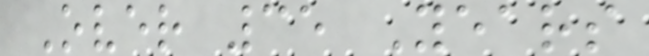Over 35 Years
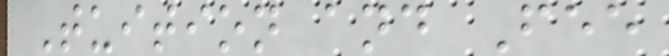Tuition and Fee
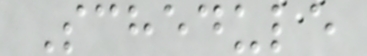Schedule
